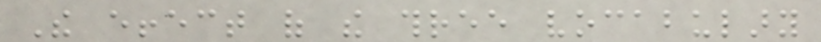The effect of the three vocabulary
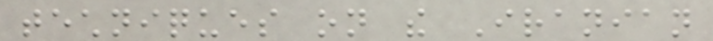techniques on the Iranian
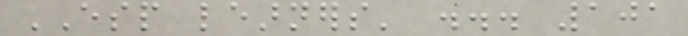ESP learners' ... 101
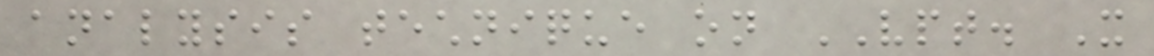analysis technique on VPT. It
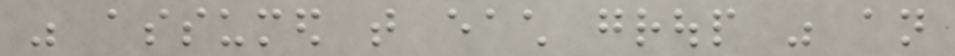was assumed that each group was an
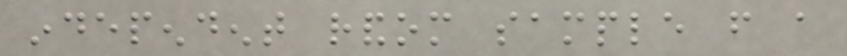independent random sample from a
